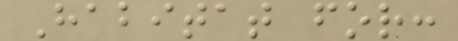Habitat for:
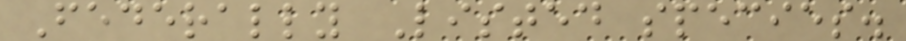Federally Listed species.
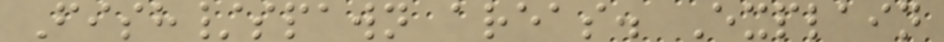Fish/spawn areas. Explain
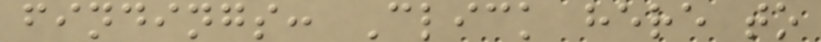findings: Click here to
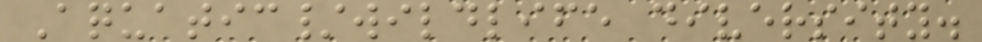Aquatic/wildlife diversity.
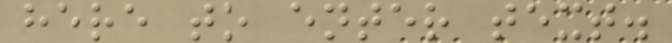here to enter text.
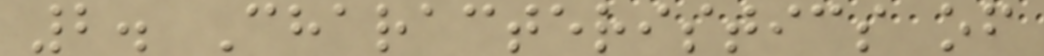2. Characteristics of
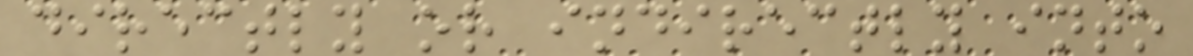directly or indirectly into
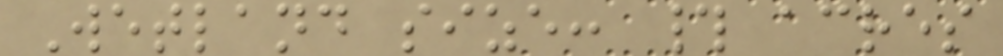Wetland size: # acres
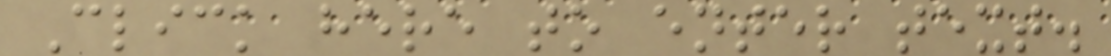Click here to enter text.
